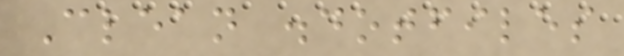Clean .dotfiles
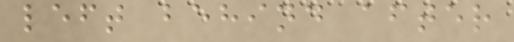left behind after
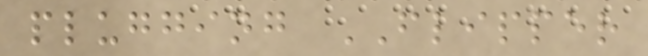plugging FLIPPER
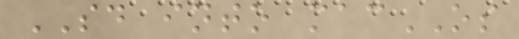SD into macOS
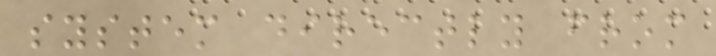system directly from
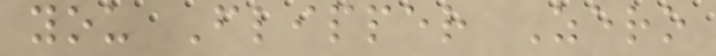you Flipper Zero
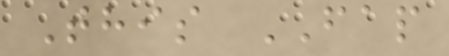This FAP
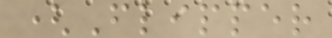(Flipper
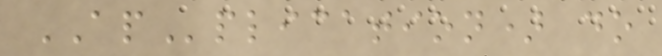APplication) do
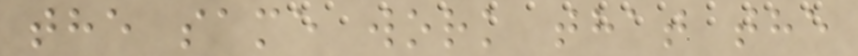the same work that the
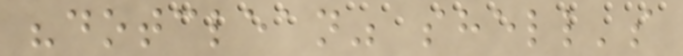"dotclean" shell's
